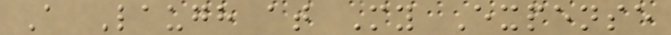A Laugh at My Expense
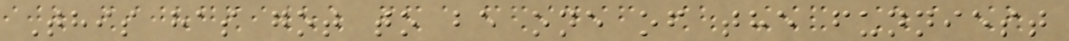This has got to be one of the funniest
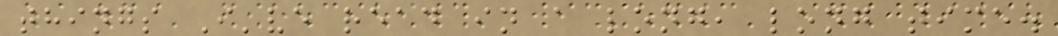things I've read in a long, long time.
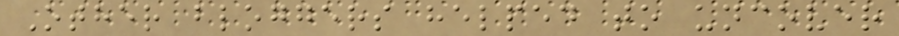Other bloggers helped to uncover
